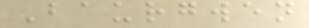Baurgwen
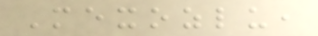Mexozlu,
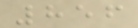856
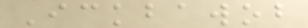Ickbawob
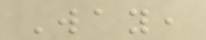Way,
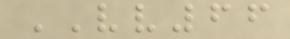VV66
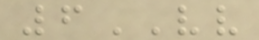6VV
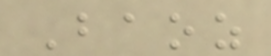Baoz
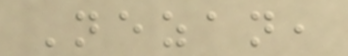Nezan,
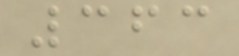363
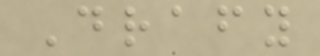Drafy
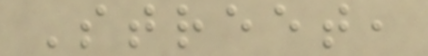Street,
